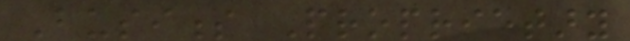Business Proprietary
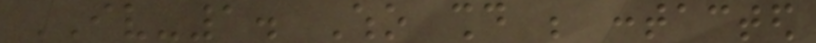IV-1. Who should be contacted
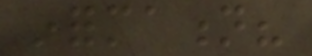information?
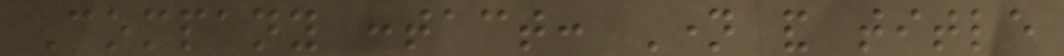Company contact: Name and title
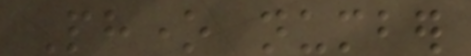Phone number
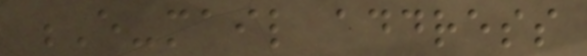E-mail address
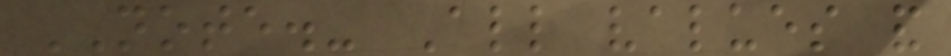NOTE.- All values and
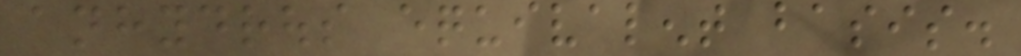anhydrous equivalent basis.
